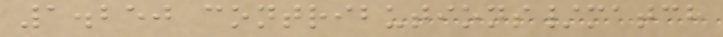1.250 contributions/match
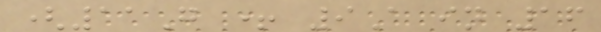(11G + 9A in 16
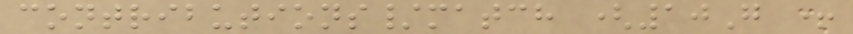contributions/match (10G +
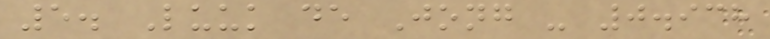5. Luuk de Jong - 0.938
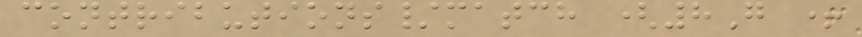contributions/match (8G +
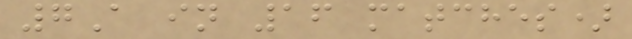7A in 16 matches)
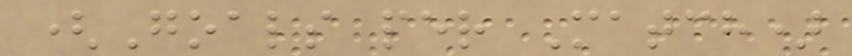(Goals per Match)
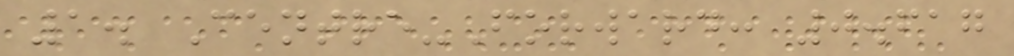1. Centre-Forward: 0.617
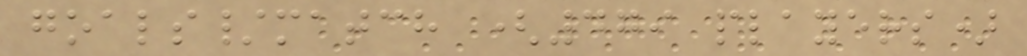goals/match (479 players)
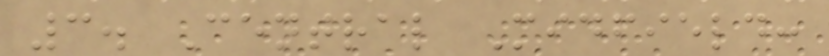3. Central Midfield:
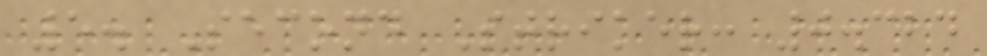5. Second Striker: 0.324
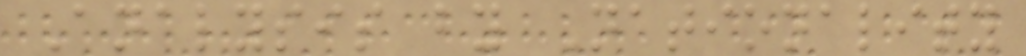Analysis by Nationality
